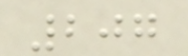207
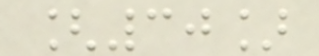[30]
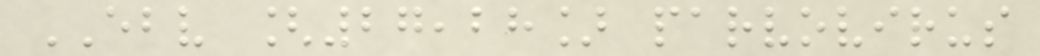EBV [27,28] parvovirus
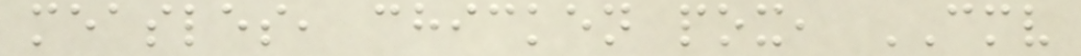measles, chicken pox, CMV
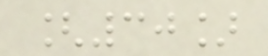[30]
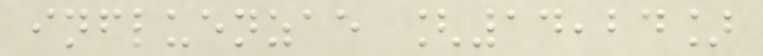influenzae [14,24]
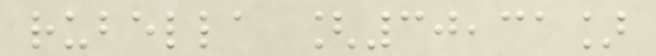rubella [30,31]
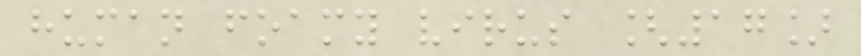human foamy virus [17]
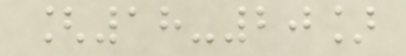[18-20]
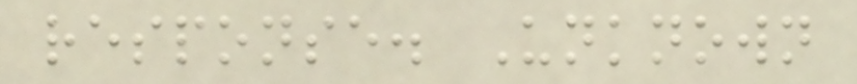response. Unknown
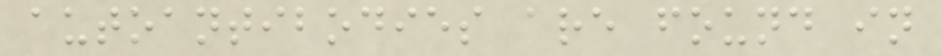autoantibodies are found in
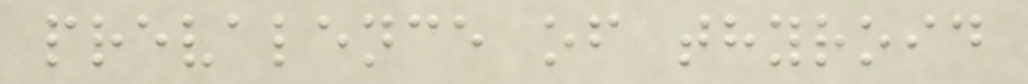prevalence of thyroid
